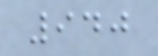940
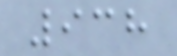938
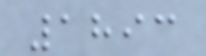1893
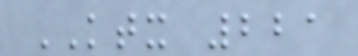KTX 221
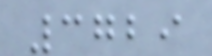3729
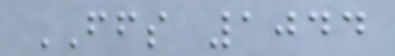FFS 1044
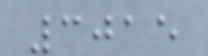3015
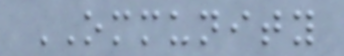OMMUNITY
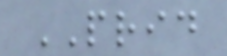PRID
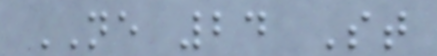NE 24 St
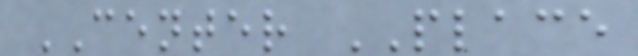CENTER PLACE
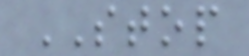STOP
